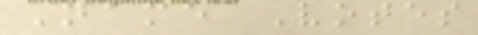Name Votes
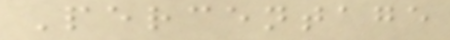Percentage
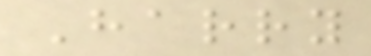Harry
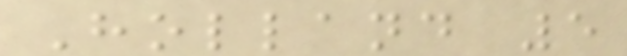Holland 5
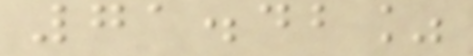71.42%
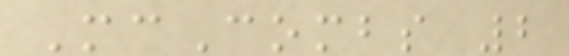McCombs 2
